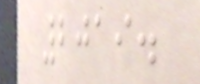2019.
